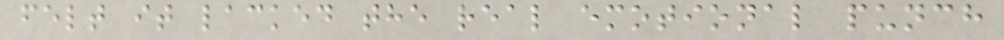felt it lacked the real emotional punch
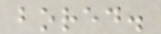bored.
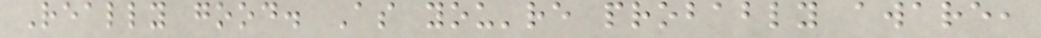Really good. As you're probably aware,
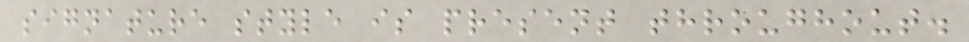signature style is present throughout.
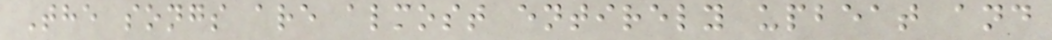The songs are almost entirely upbeat and
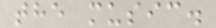the music.
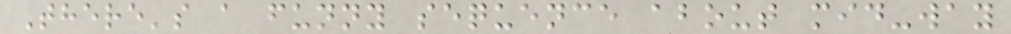There's a funny sequence about mid-way
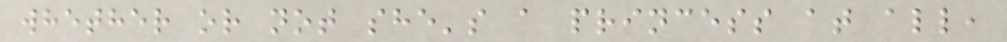whether or not she's a princess at all,
